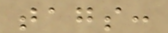tags:
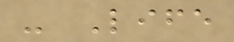- Life
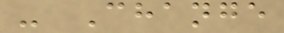- Change
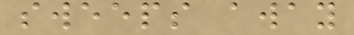sweeps away
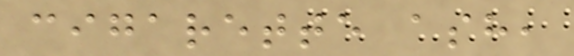cigarette ash,
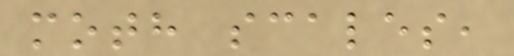moth scales,
